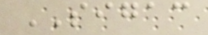SIGAC
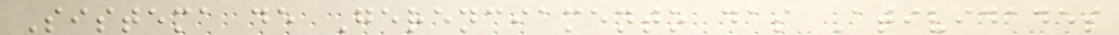Sistema de Gerenciamento das Atividades
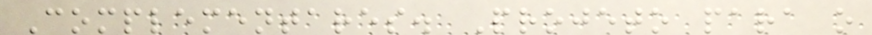Complementares. Projeto para o
